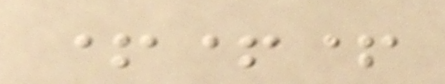+++
